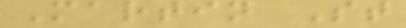Martin St
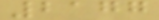2177
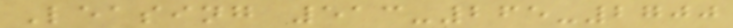Leasing 513-265-2700
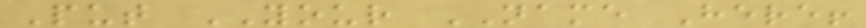Put YOUR NAME Here!
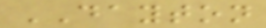DAYTON
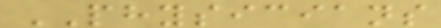PHYSICIANS
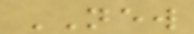NEW
